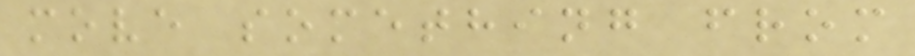move something from
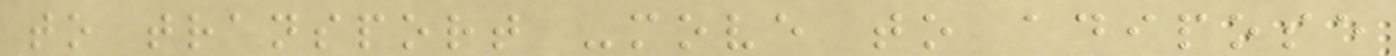to transport -move to adipose
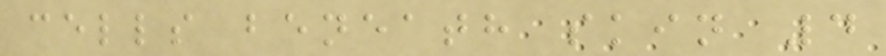cells beneath skin 4
